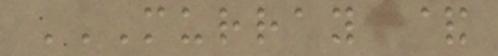MURRAY &
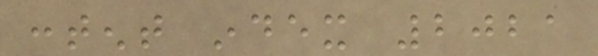content index 2021
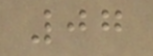07
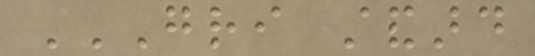GRI STANDARD
